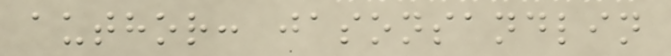author: jasonsandlin
